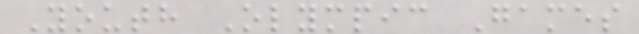Youth Olympic Games
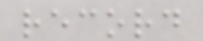record
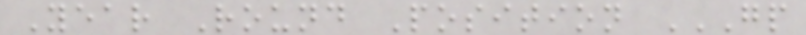Year Round Position GP
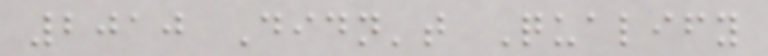2010 Didn't Qualify
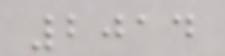2014
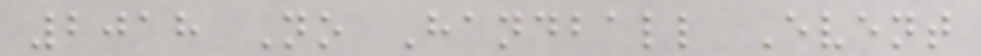2018 No Handball Event
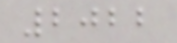2022
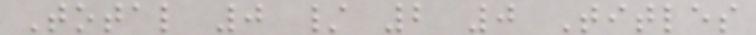Total 0 / 2 0 Titles
